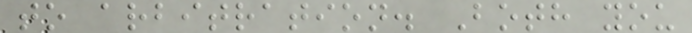to arbitration. Both you
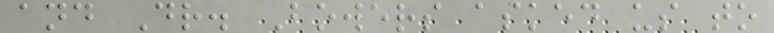and Dr. Bowers asked us to
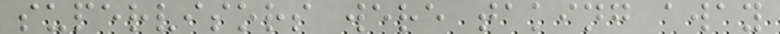supervisors were taking away
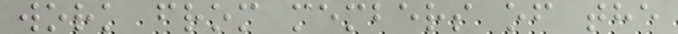work from members of the
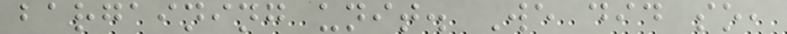bargaining unit. We did so,
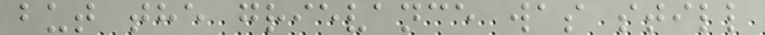but the grievance was still
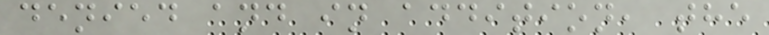denied and in addition, the
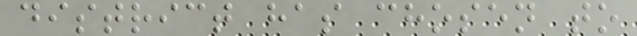district has chosen to
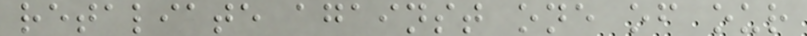retaliate against one of our
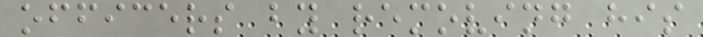officers by removing his
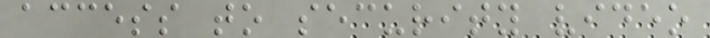access to security video
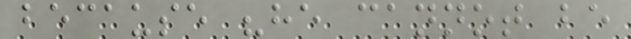because "he cannot be
